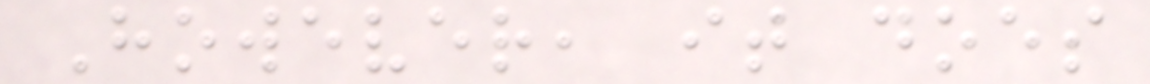However, it does
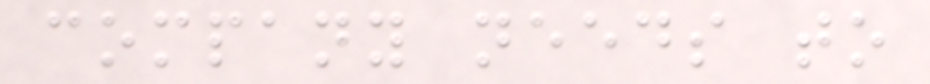company needs to
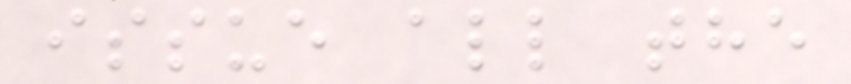issue all the
